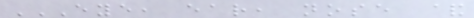EYE, EAR, NOSE &
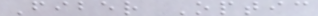Fiber Optic
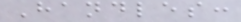Handles:
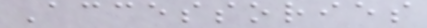Accessories
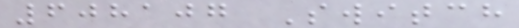608107 Switch
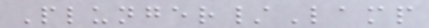Plunger/Lamp
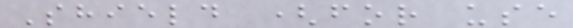Shield (for use
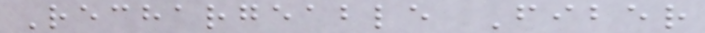Rechargeable Fiber
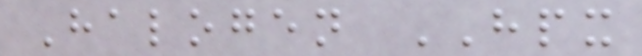Halogen HPX
